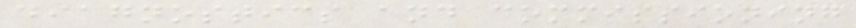diagnostics and commissioning
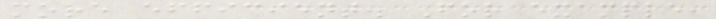more efficient. For example,
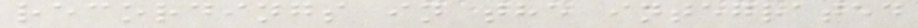recordings in the integrated
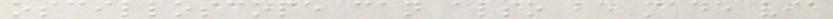oscilloscope can also be made via
